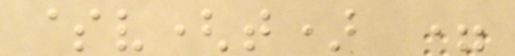$v(t) =
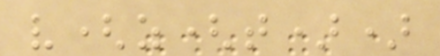v(z(t))
